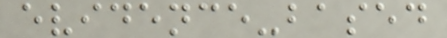evidence-based
